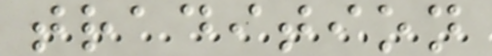tradition
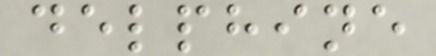delphine
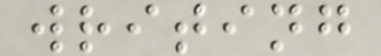writing
